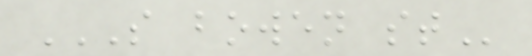S BOWEN ST
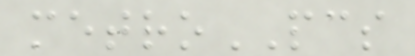metroPCS
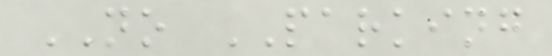NO PARKING
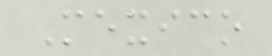Mexico
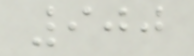900
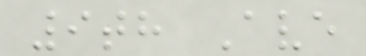9th Ave
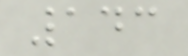143
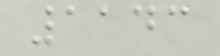1143
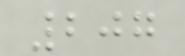207
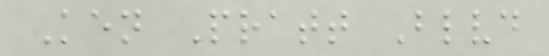Ken Pratt Blvd
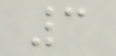3
